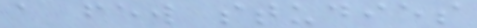a few studies
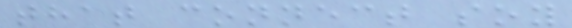that connect soy
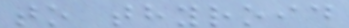to thyroid
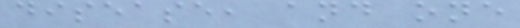disease, and one
